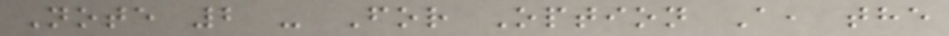Note 2 - For Option A, the
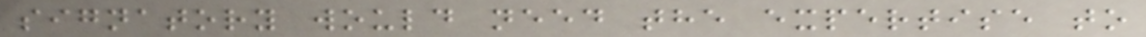signatory would need the expertise to
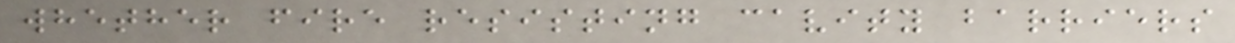whether fire resisting cavity barriers
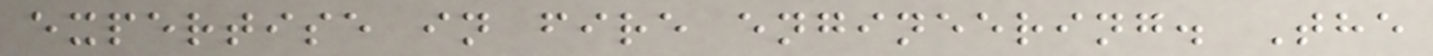expertise in fire engineering. The
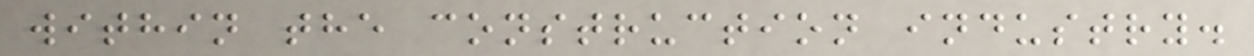within the construction industry.
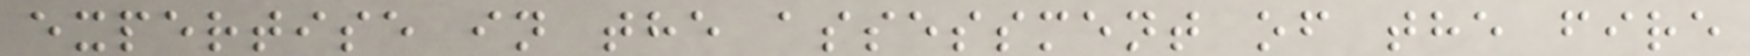expertise in the assessment of the fire
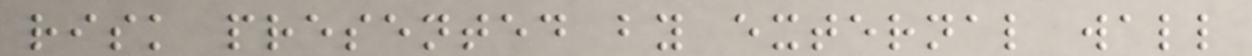risk presented by external wall
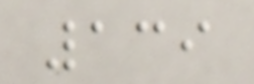139
